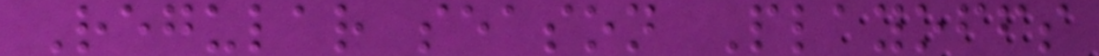Regular season Playoffs
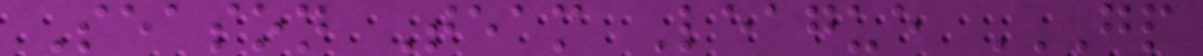Season Team League GP
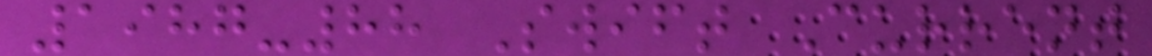1987-88 Swift Current
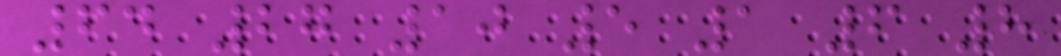64 27 10 5 1 6 8
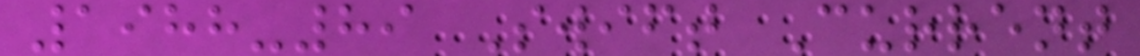1988-89 Swift Current
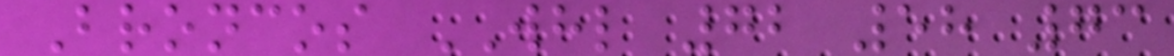Broncos WHL 72 58 73
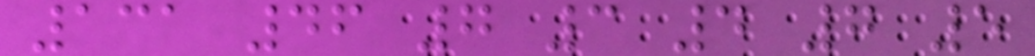131 46 7 3 4 7 5
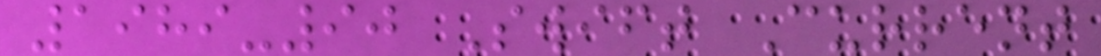1989-90 Swift Current
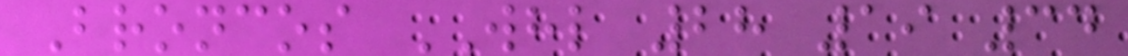Broncos WHL 28 19 34
